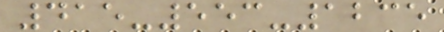415-553-1235
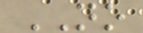NO
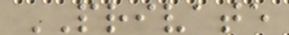PRIVATE
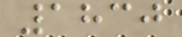1830
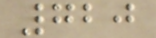720
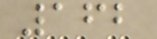162
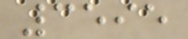3595
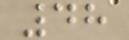48
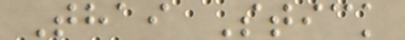Thai Stick
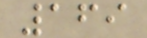169
